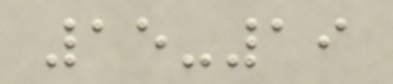15-19
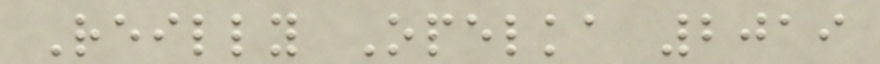Reilly Opelka 2019
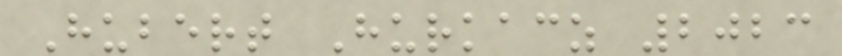Hubert Hurkacz 2023
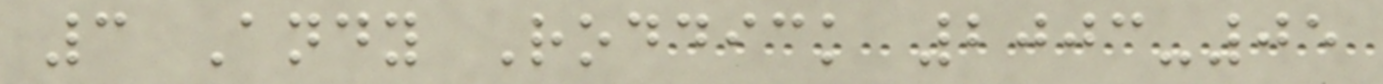3 Andy Roddick 2003-05
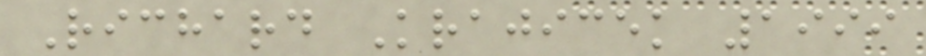Richard Krajicek 1999
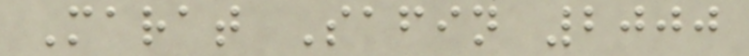Marat Safin 2000
